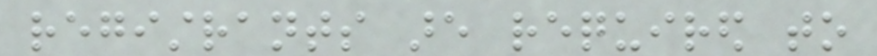registrants are required to
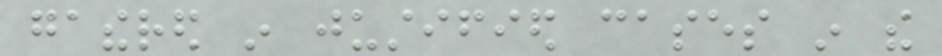gathered in justified cases in the
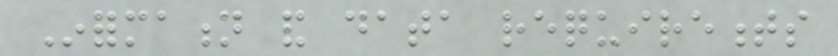Information and data requirements
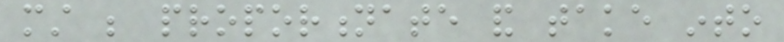must be proportionate and take into
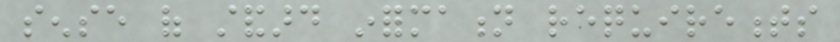sense of standard information requirements
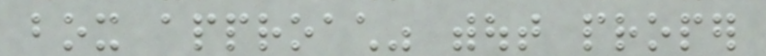box approach" without proper
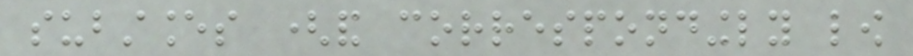substances (and correspondingly low
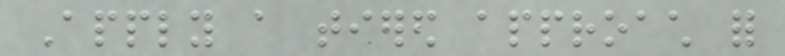Apply a tiered approach for
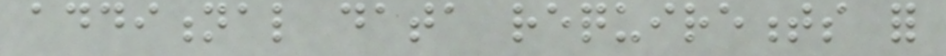additional data requirements for
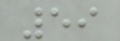59
